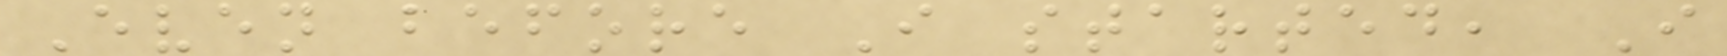Even before I started, I
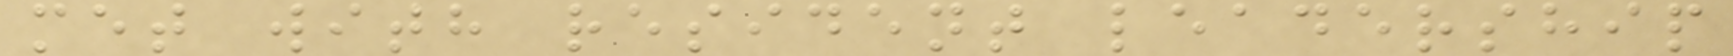met with resident leadership
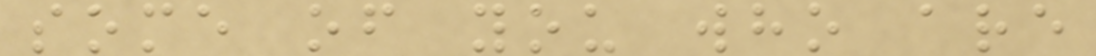some of you who are
